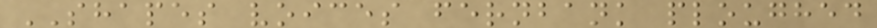SHAPES voices fernbank ploughed
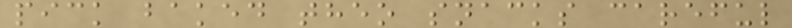pick baked theo snacks careful
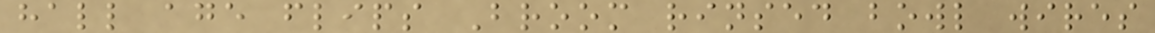hall age flips Broom rinsed bowl wires
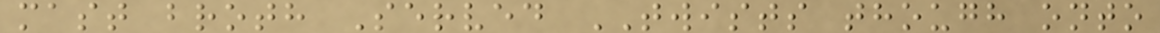mast broth Served TWISTS though onto
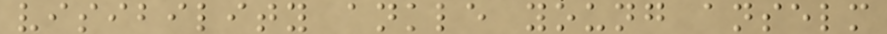visibility ankle young anselm
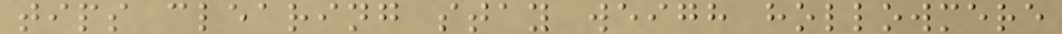tips clearing stay weigh hollowmere
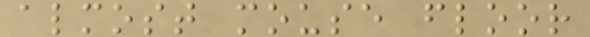almost mouse floor
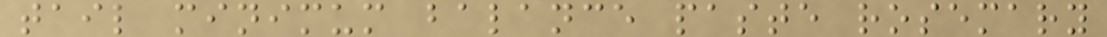tail minimum balance paste rosemary
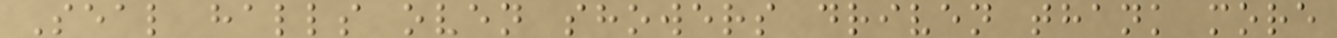Seal halls oven showers driven thank more
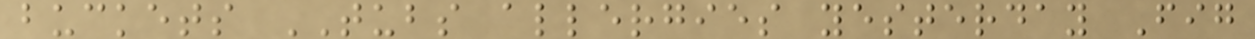buckets TUBS allergies yesterday Fig
